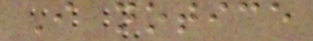I notice
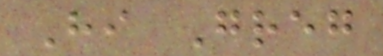Hi Greg
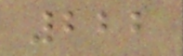222
